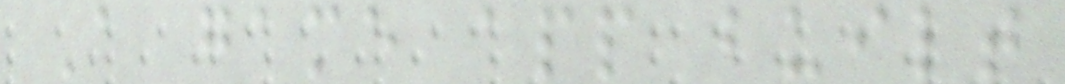A game app built
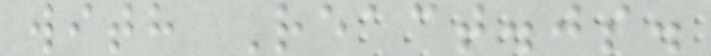with React.js.
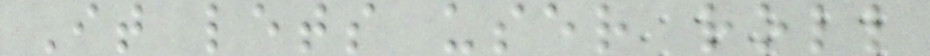It lets user roll
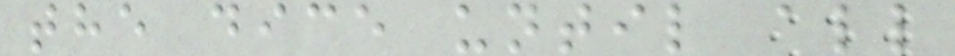the dice until all
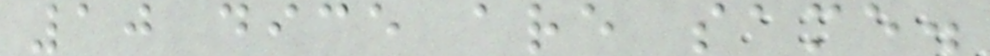10 dice are same.
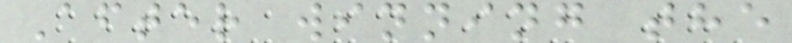After winning the
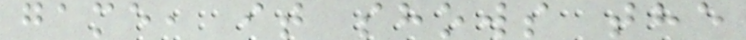game, it shows the
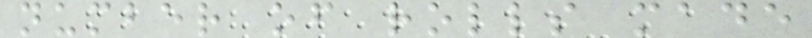number of rolls made
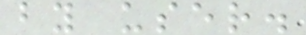by user.
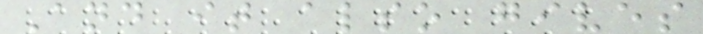And it also gives
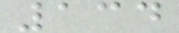134
